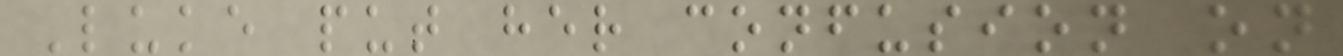Luke put her confusion on
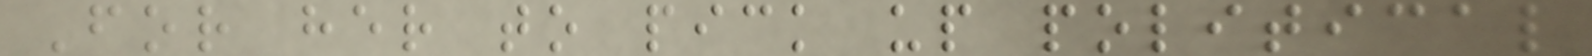For her to pick up political
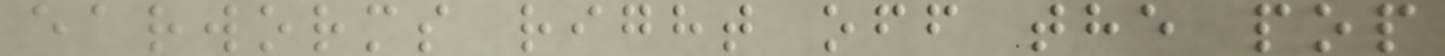earworms right off the pop
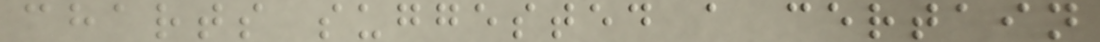charts suggested a certain
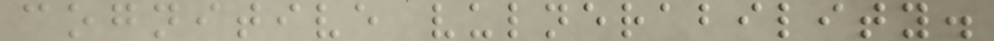cognitive vulnerability.
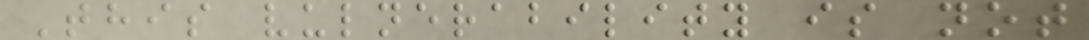This vulnerability is not
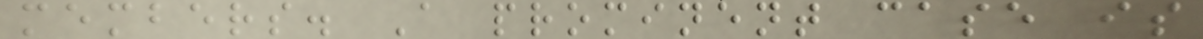members. A prominent case is
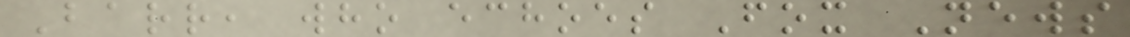Barr, who echoes Fox News
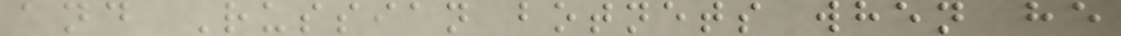and Russian botnets when he
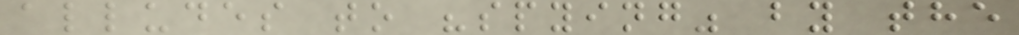alludes to "spying" by the
